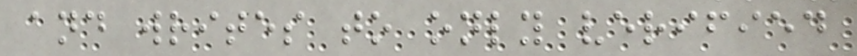and writes to only verified
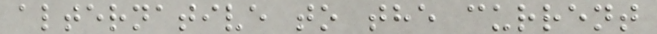alternative to the current
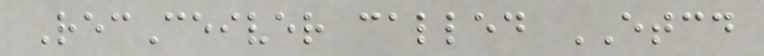RecCeiver called ETCD
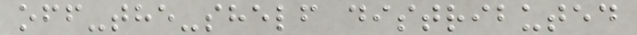off-the-shelf distributed
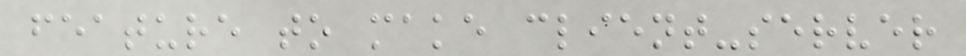feature to make client-server
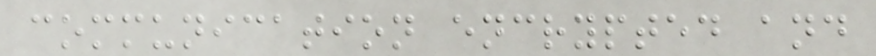communication encrypted and
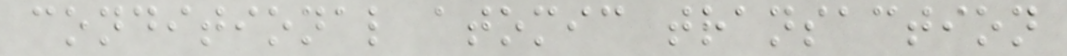conditional atomic transaction
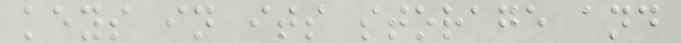keys in its storage and
